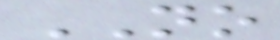NO
